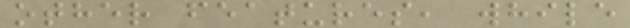other features, while
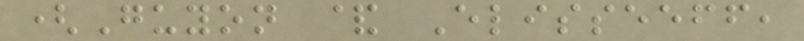(Guyon & Elisseeff,
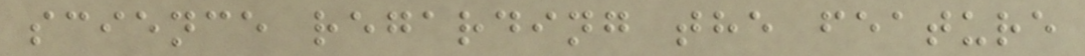science regarding the feature
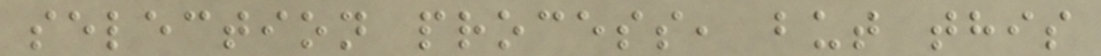selection process, but this
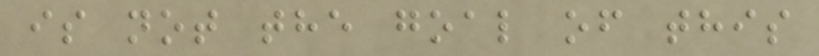is not the goal of this
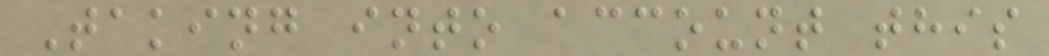Taking into account this
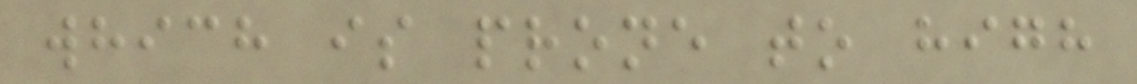which is prone to high
